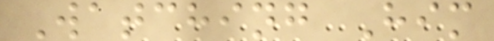Watching Him
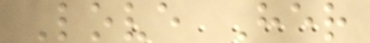Love Her
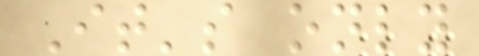It's only
